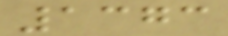1373
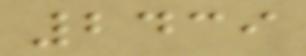2439
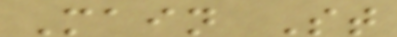Main St
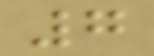7
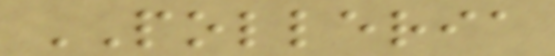POLLERIA
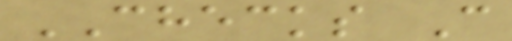CHECKS C
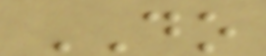DO
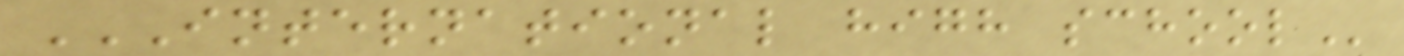INTERNATIONAL HIGH SCHOOL
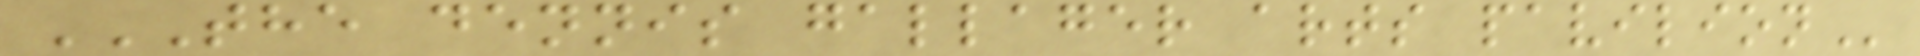THE DENNIS GALLAGER ARTS PAVILION
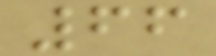66
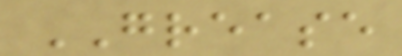GREASE
